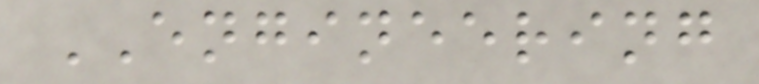ENGINEERING
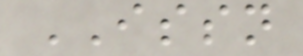ISSN
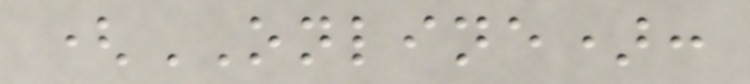(ONLINE):
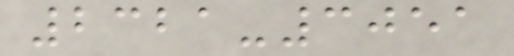2321-3051
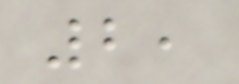2,
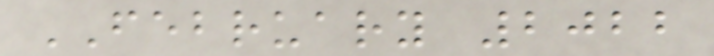FEBRUARY 2022
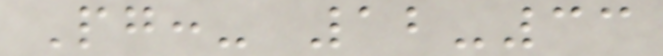Pg:- 12-33
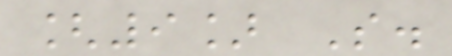[9] S.
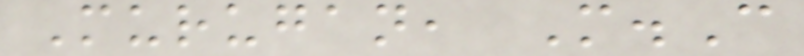Murugan, M.C
